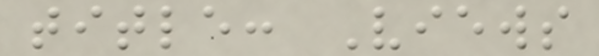title: Views
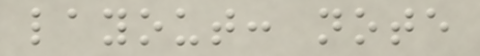layout: note
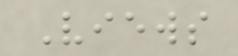Views
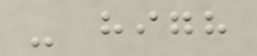- high
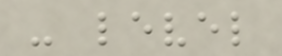- level
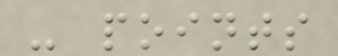- points
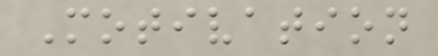Motivation
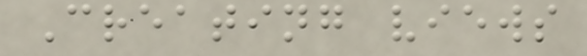Creating views
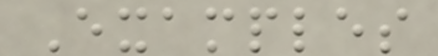Examples
